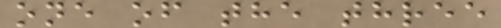one of the three
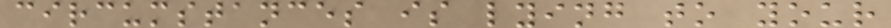circumstances is lying to your
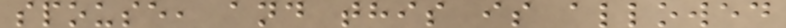spouse, and this is allowed
